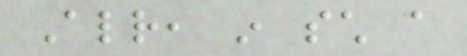Already, in such a
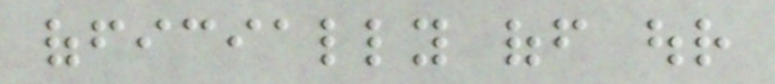officially off our
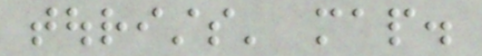tourists' map.
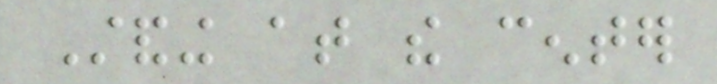Standing at the center
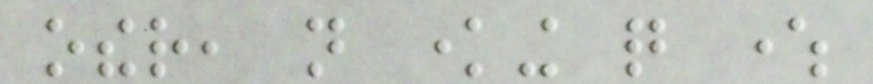other, not knowing quite where
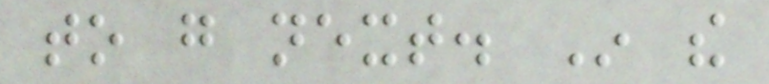to go next. In the
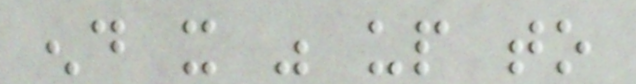end it was up to
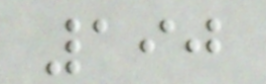190
